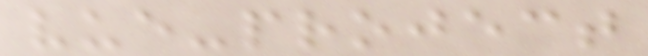vue-project
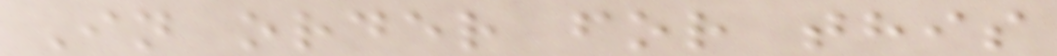In order for this
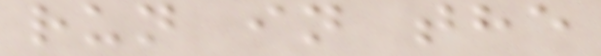run in the
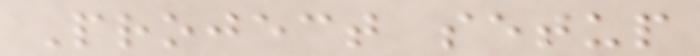Project setup
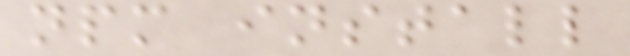npm install
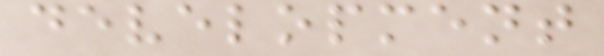development
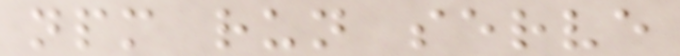npm run serve
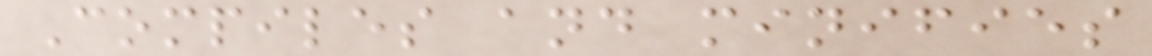Compiles and minifies
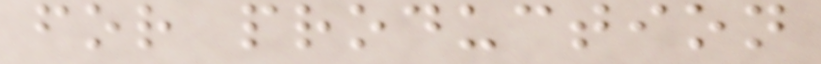for production
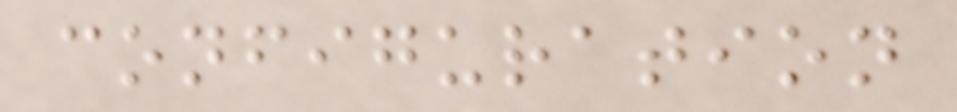configuration
